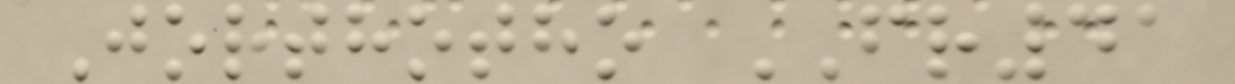Jorthotho FR41
